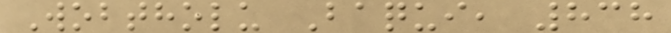Wobtholu Baqui, 838
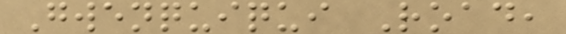Gwenquiqui Road,
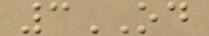3OD
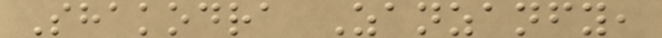Shakodra Zanzanfy,
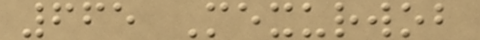665 Mexurwob
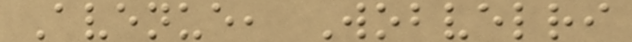Avenue, Wobvelri
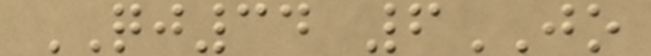QJ34 6JO
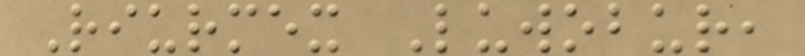Riurmex Luwobur,
